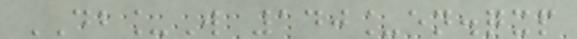DB_W 140_en.qxp
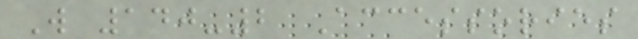W 140-2 Accessories
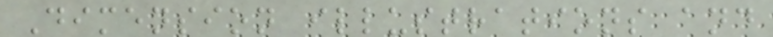Dimension illustrations and
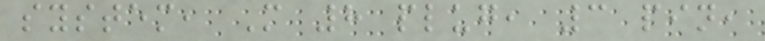system, M 8 plug, 3 pin,
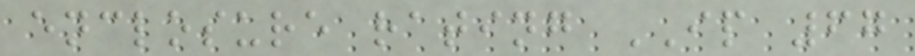enclosure rating IP 67
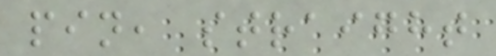pin, straight
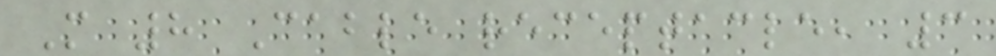M 8 Cable receptacle, 3
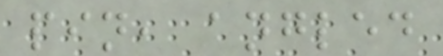pin, angled
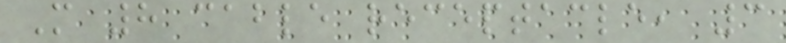M 8 cable receptacle, 3
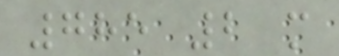785 2 m
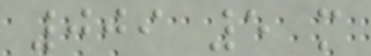009 5 m
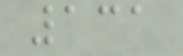131
